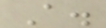A.
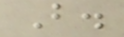B.
